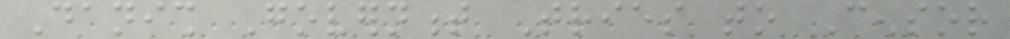Danish Government Tries to Censor
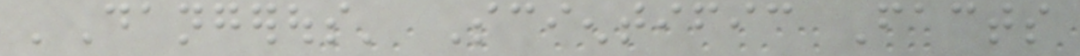'Dangerous' Scientific Facts
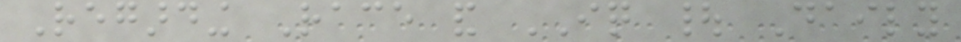Regarding Race and IQ | Daily
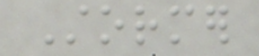Stormer
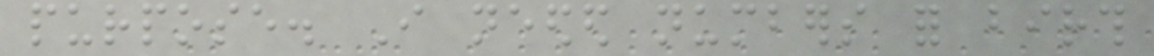purpose. I needed numbers for birth
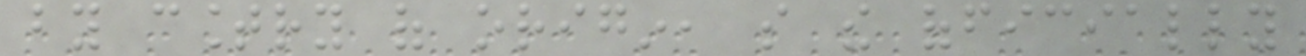by country of origin, so the officially
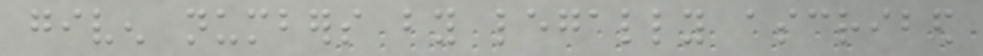given numbers by legally ascribed
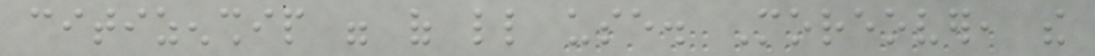citizenship were of little use. Moreover, the
